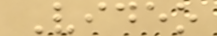Video
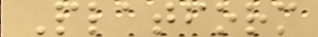Platform
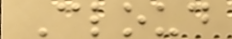Cloud
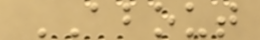ABOUT
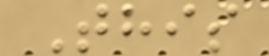This
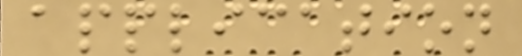application
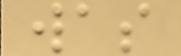was
